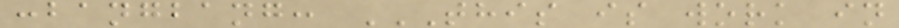:bangbang: THIS IS WORK IN
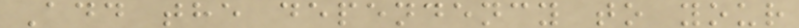Add the dependency to your
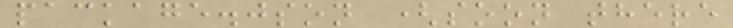package.json (soon there
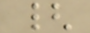{
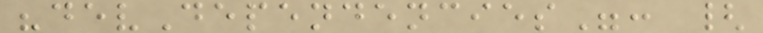"devDependencies": {
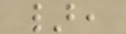},
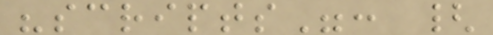"scripts": {
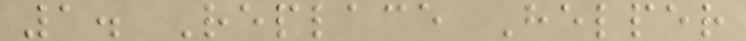1. Replace Helper
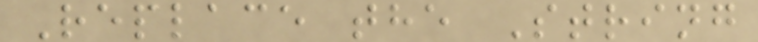Replace the String
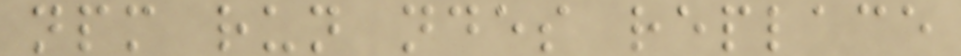npm run ndes replace
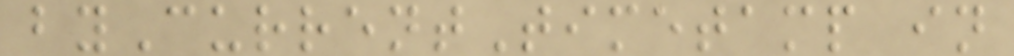byCurrentTimetamp in
